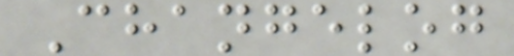Changelog
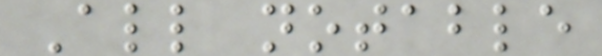All notable
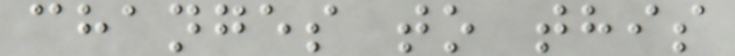changes to this
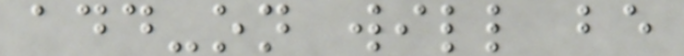add-on will be
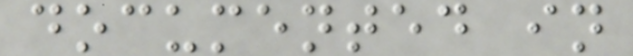documented in
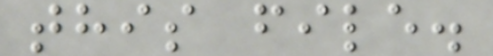this file.
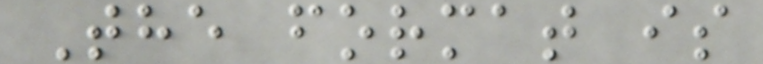The format is
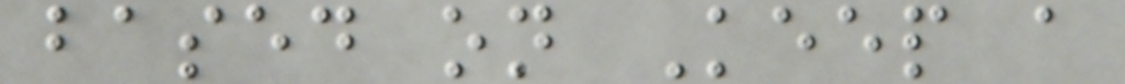based on Keep a
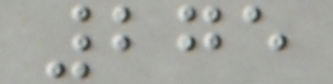275
